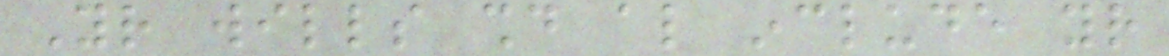Your wills should also include your
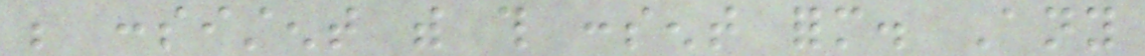be consistent with this consent form. Any
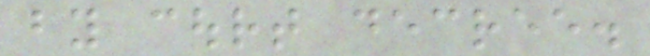by court decree.
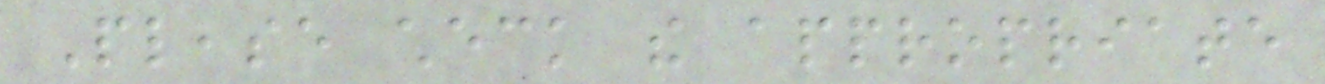Please check the appropriate
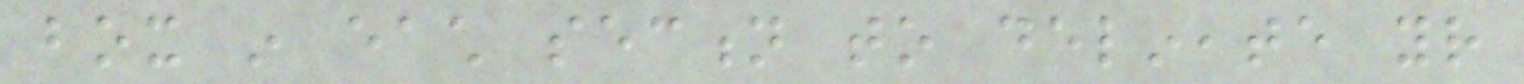box in each section to delineate your
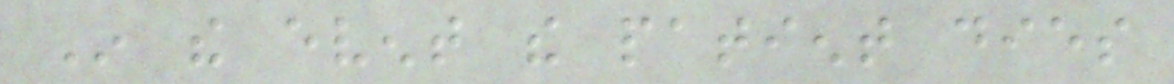In the event the patient dies
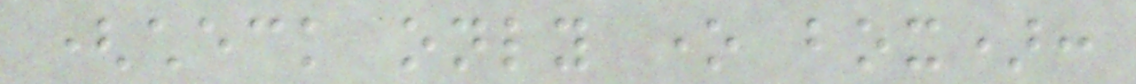(check only one box):
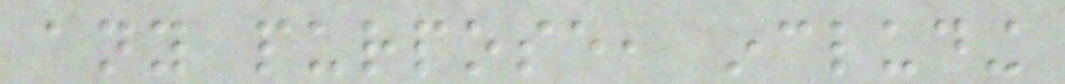any purpose, including
